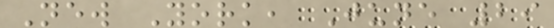New York, June 29
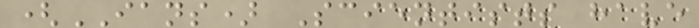(IANS) Scientists have
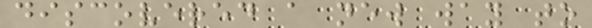discovered a new way to
